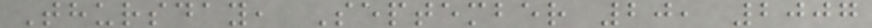Thursday, September 20, 2007
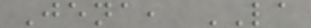Jena, LA
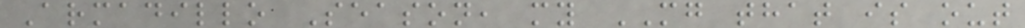Armadillo Season, my MG that is out
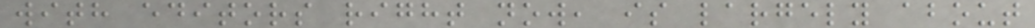with editors right now, is largely about
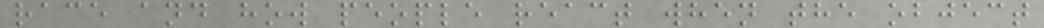race and how people react when the object
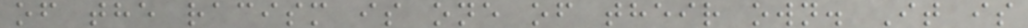of the racism is one of their own. It is
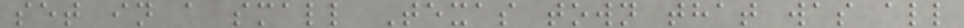set in a small Texas town that was all
